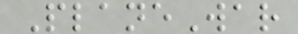PlaneWar
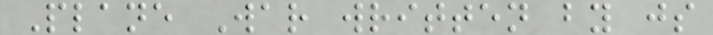Plane War written by js
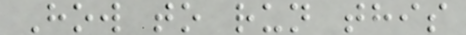How to run this
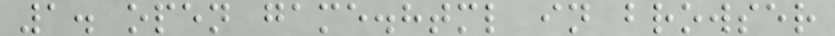1. open game.html in browser
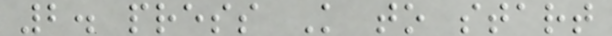2. press K to start
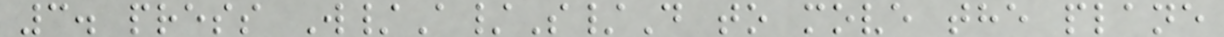3. press W/A/S/D to move the plane
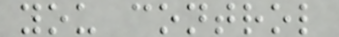you control
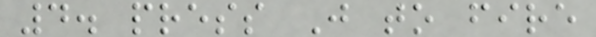4. press J to fire
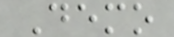Demo
